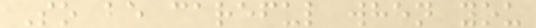So be careful when you
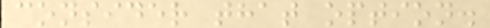consider that option.
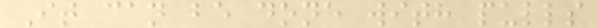It can be done with pulls
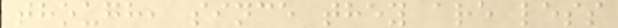though, since they are less
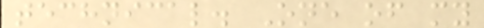technical. One of my
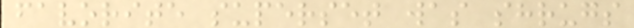favorite superset was shrugs
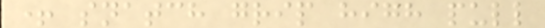+ snatch grip high pull
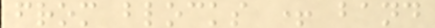from blocks + band
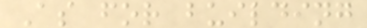As for building
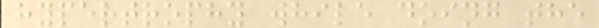hypertrophy while doing the
